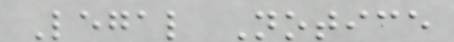Legal Notice
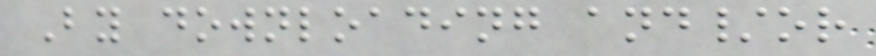By downloading and/or
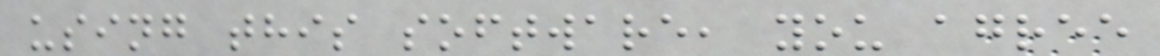using this software, you agree
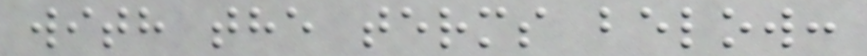with the terms below:
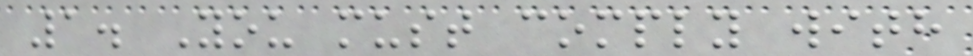1. You must comply with
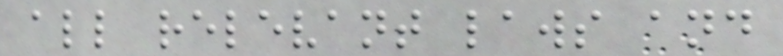all relevant laws and
